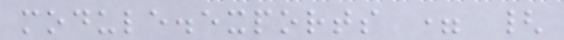module.exports = {
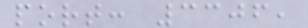port: 3306,
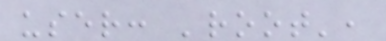user: 'root',
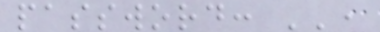password: '',
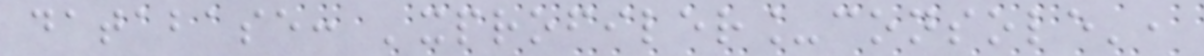database: 'xprofiler_console',
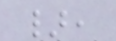},
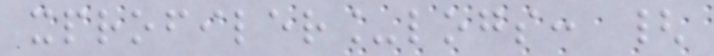xprofiler_logs: {
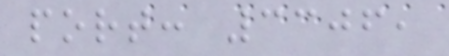port: 3306,
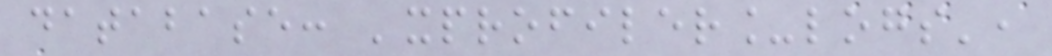database: 'xprofiler_logs',
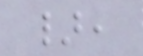},
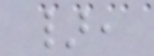},
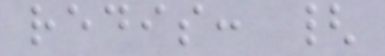redis: {
